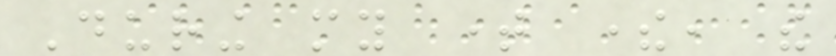During my time there, the
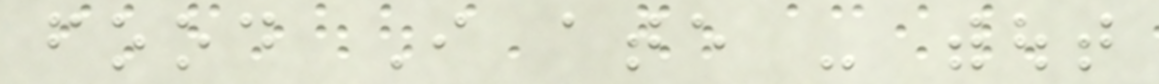food I ate - without
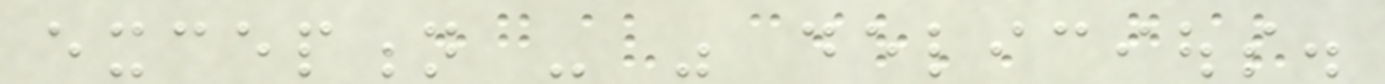exception - was delicious.
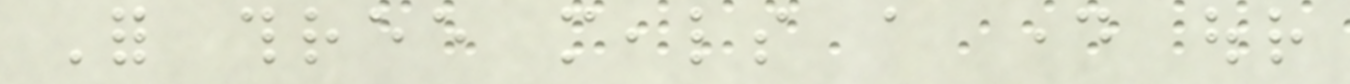For three meals a day our
